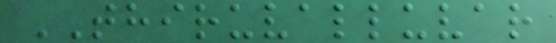THIRUVALLUVAR
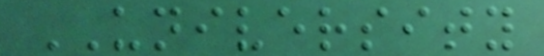UNIVERSITY
